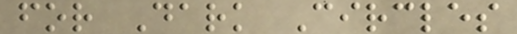for Dark Circles
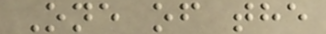One of the
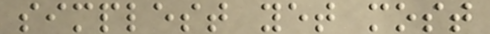simplest yet most
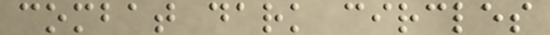combat dark circles
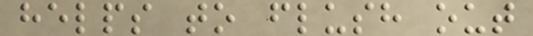helps to flush out
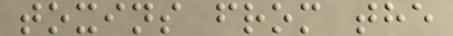toxins from the
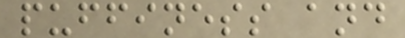puffiness and
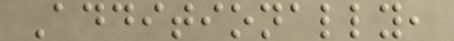Additionally,
